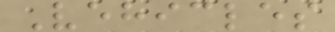Vehicles
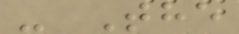- The
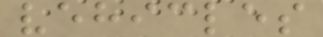vehicles
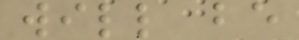will be
